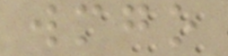wmgo
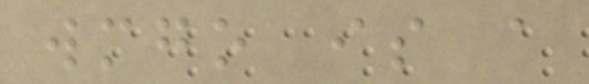wmgo is a
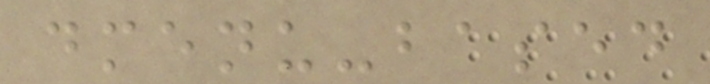dmenu-based
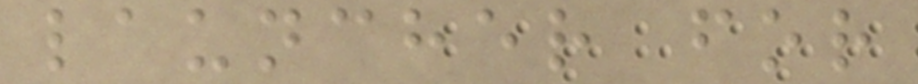launcher for
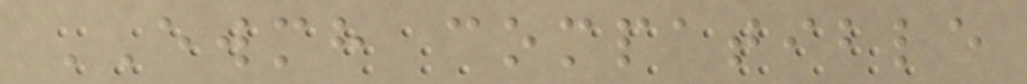EWMH compatible
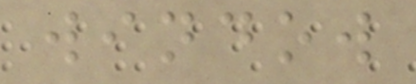window
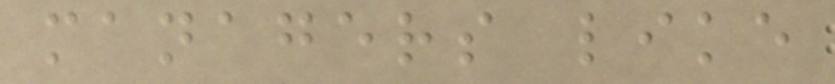managers like
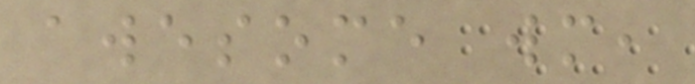awesome wm,
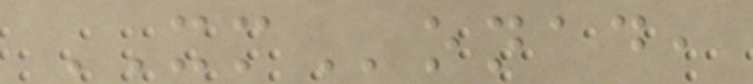XMonad,
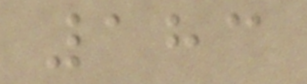183
